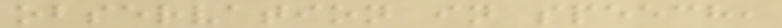observation in speech,
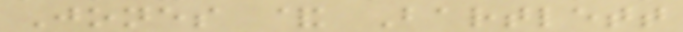Jones & Bartlett
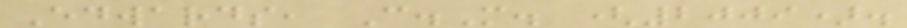Edwards, C.M. (2009).
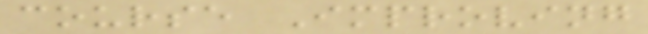course Improving
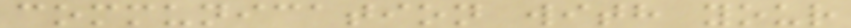communication with your
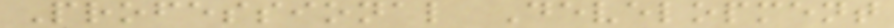Professional Development
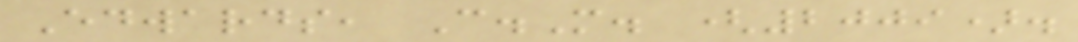Edwards, C.M. (2009).
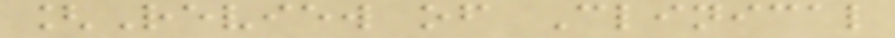[Review of Clinical
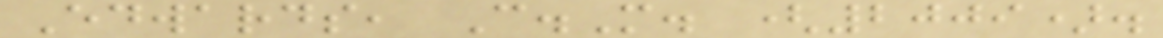Edwards, C.M. (2009).
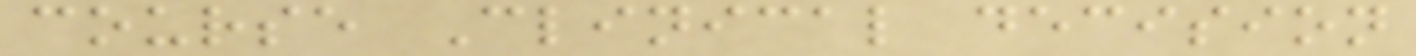course Clinical decision
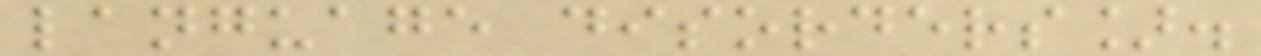language disorders].
